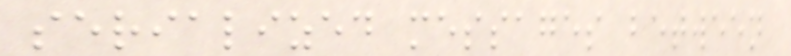serialized messages between
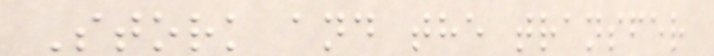Stork and the transfer
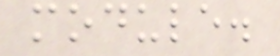module.
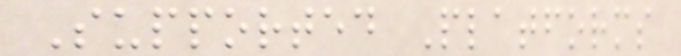Supported Platforms
